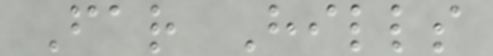Far Hills
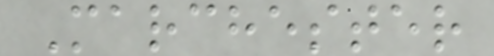Marchester
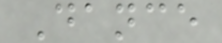Dance
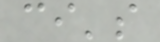ci's
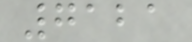7121
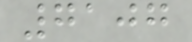7107
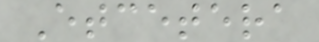Etcetera
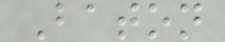Baton
